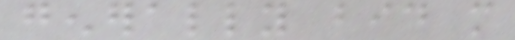generally bid more
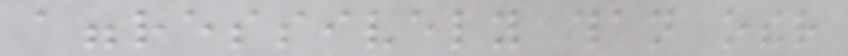aggressively than other
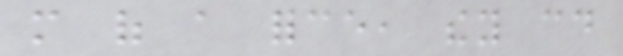more of a force, they could
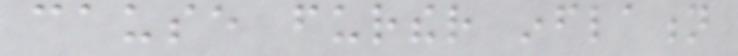cause further inflation
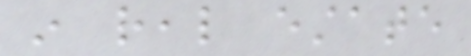in real estate
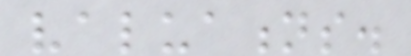valuations.
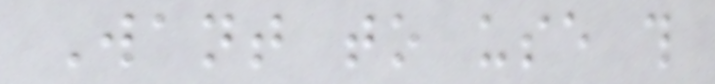Want to use this
